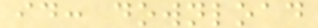id: download
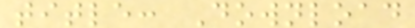title: Download
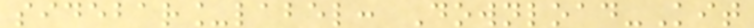sidebar_label: Download-Kit
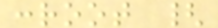:root {
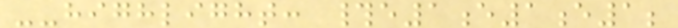--highlight: #e1e1e1;
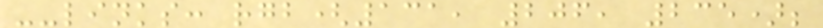--links: rgb(131, 206, 235);
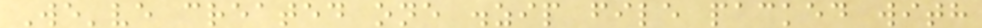We've created one .zip file packed with
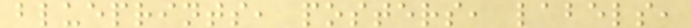blueprints, posters, labels,
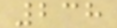238
